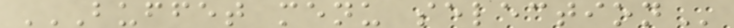BUFFET MENU SELECTION
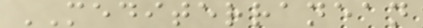MEDITERRANEAN
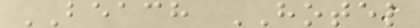BEACH HOTEL
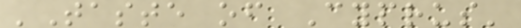'Taste of Cyprus'
